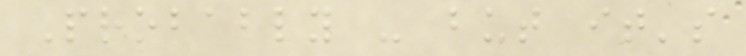Probably - but it's
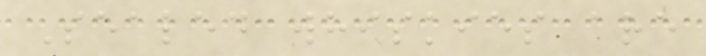Sealed whiskies are
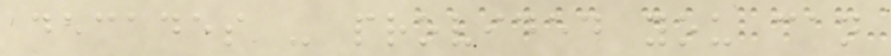decades - provided you can
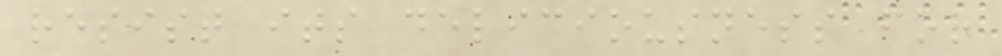resist its deliciousness for
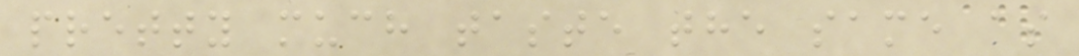pretty much taste the same as
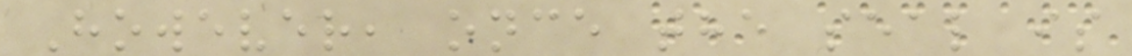However, once the seal is
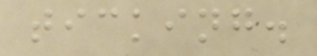ticking.
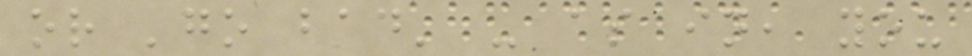or 'go bad' - as in, you
